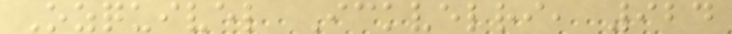Ozquivel Ickvelri, 924
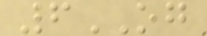6OG
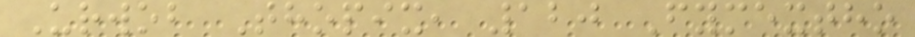Urwob Thopix, 120 Fymextho
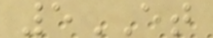5ET
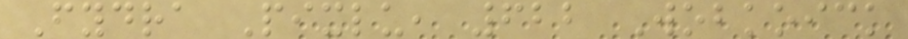Fydra Pixlu, 622 Wobkoick
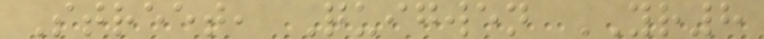Street, Quigwen YR8
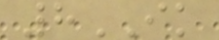8IK
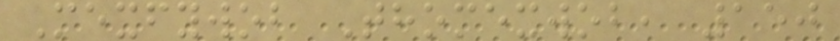Mexfywob Thomexwob, 150
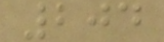204
